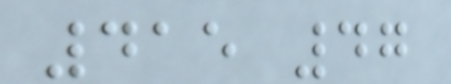415 47
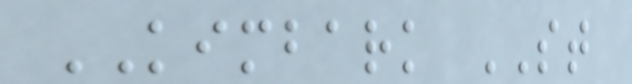KIMBARK ST
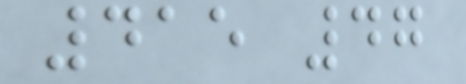415 47
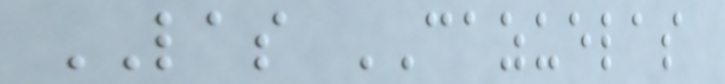LAS CAZUELAS
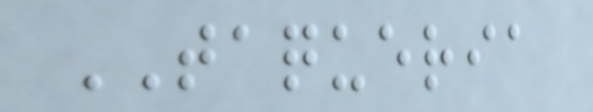TAQUERIA
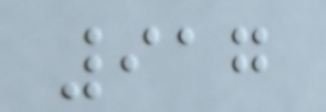917
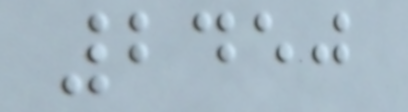2450
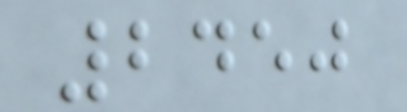2450
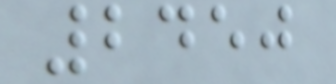2450
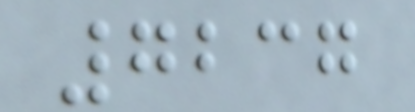7237
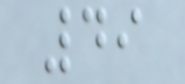49
